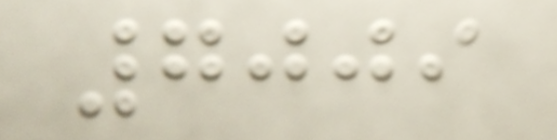7009
